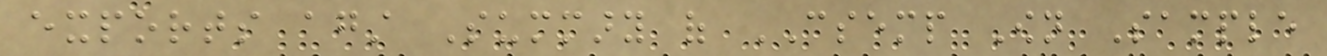exports against Summary of CSEMP Own Sample
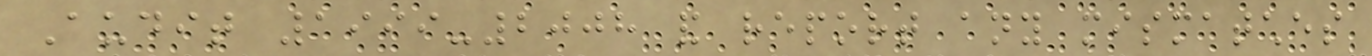Audit 1999-2008 and report any mismatches
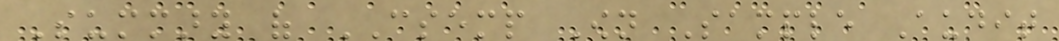Summary of CSEMP Own Sample Audit
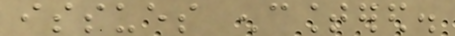issues encountered.
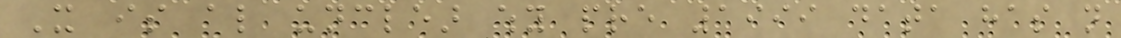It is also unclear why pre 1999 data has not
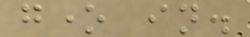gone in.
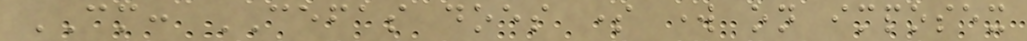CM: CEFAS does some work on imposex
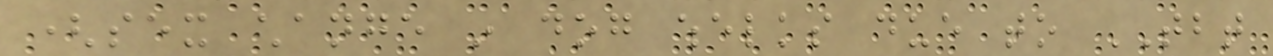(sex change in dog whelks due to TBT
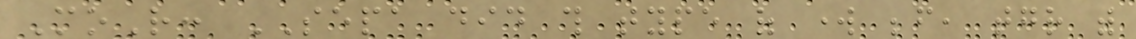MoR: SEPA did this type of work before, together with
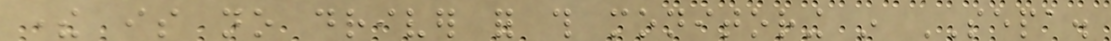there is no driver for this monitoring in SEPA.
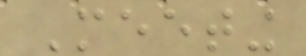Meeting
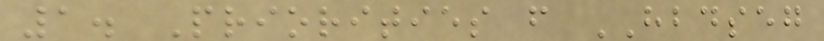1. Priorities from HBDSEG
